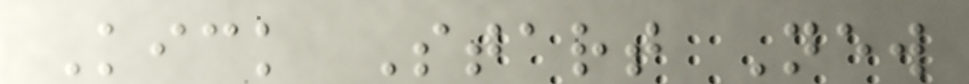Kick Start New
